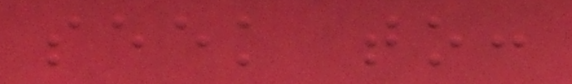seek to:
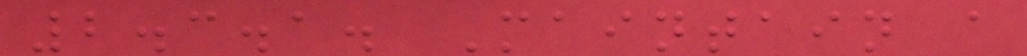2.3.1. Maintain a
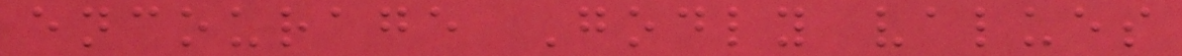encourage Godly values
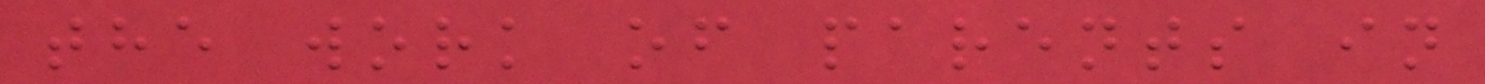the work of parents in
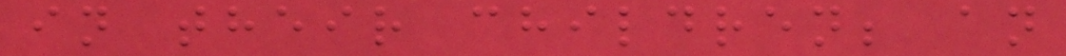in their children; an
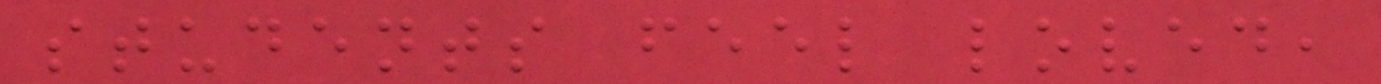students feel loved,
